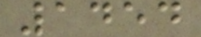1454
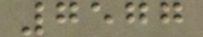7577
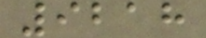9218
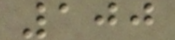100
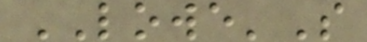LOWE'S
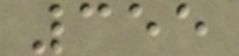355
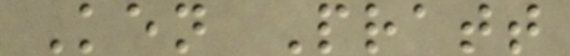Ken Pratt
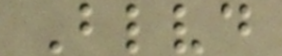Blvd
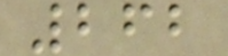262
